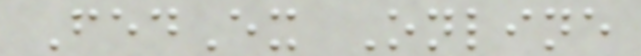FedEx Online
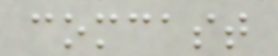comcast
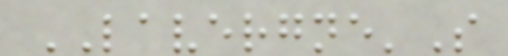LAVERGNE'S
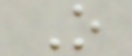O
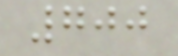700
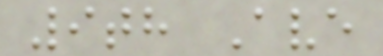9th Ave
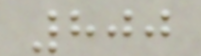800
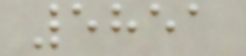5851
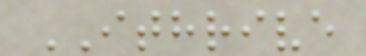ITHRIVE
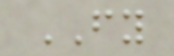FY
